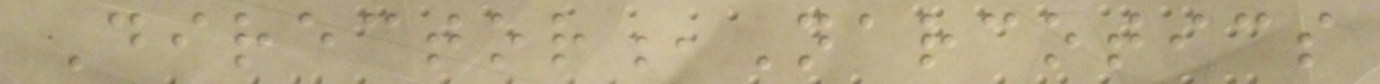Director,Narcotics
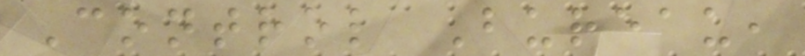Control Bureau,
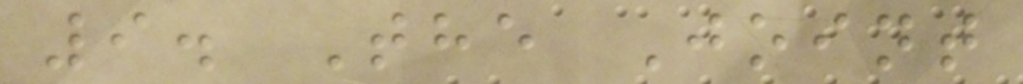9. The Joint
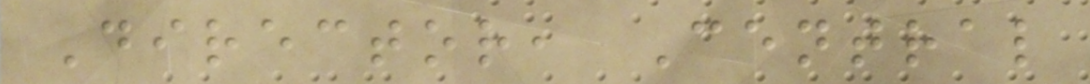Director, Central
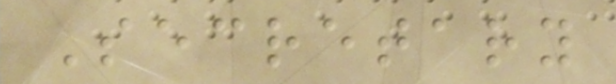Secretary
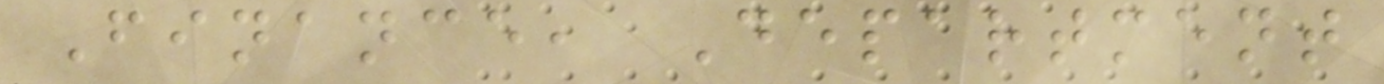Finance, Department
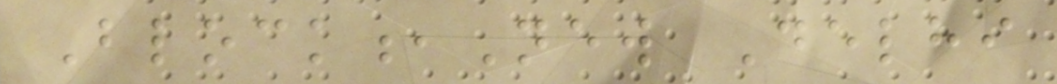Block,New Delhi
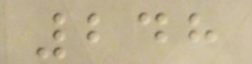248
